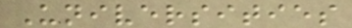Universities
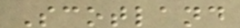Scotland
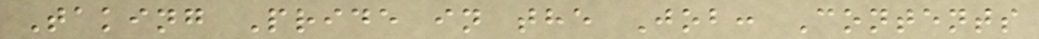Taking Pride in the Job: Contents
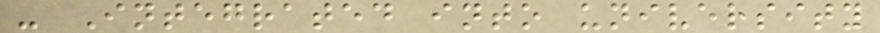- Integrated into university
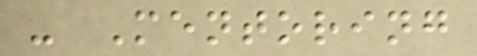- Mentoring
